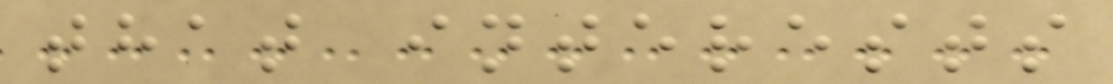that interests
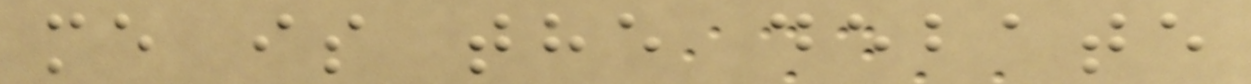me is the debate
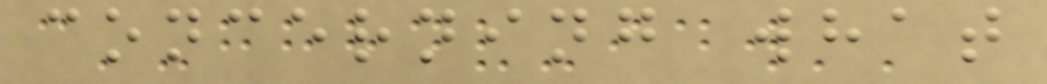concerning what
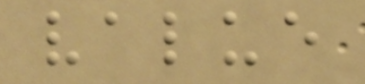value
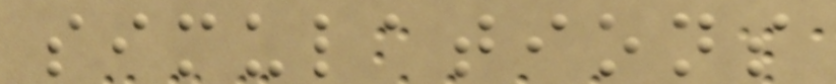simulations
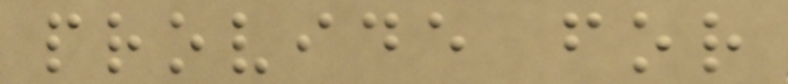provide for
